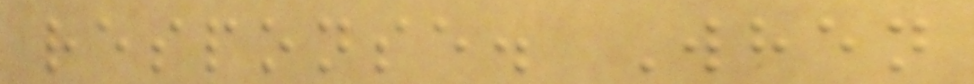response. When
